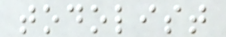todolist
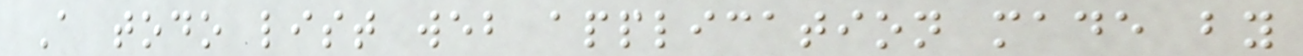A todo list web application made by
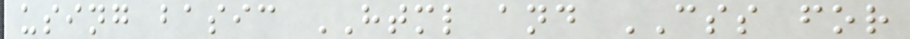using basic HTML and CSS for
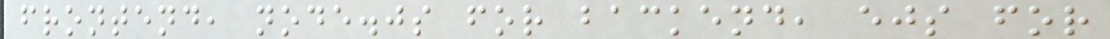frontend, node.js for backend, ejs for
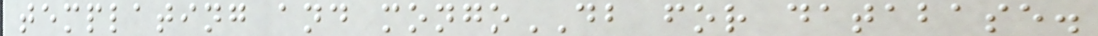templating and mongoDB for database.
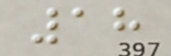18
